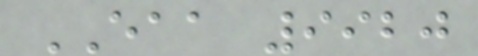EAA 9920
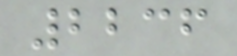2236
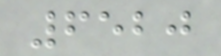6520
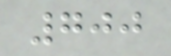700
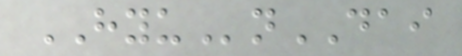HYUnDAI
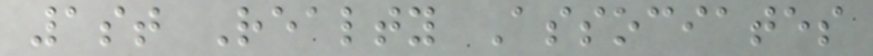1st Realty Associates
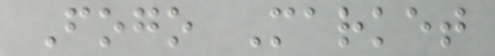Fogo Market
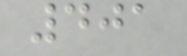401
